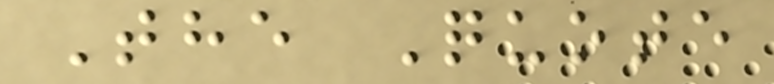The Quote
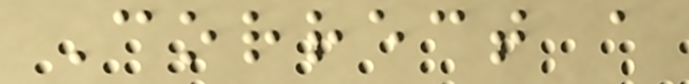Correct a
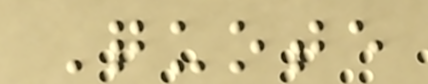Quote
